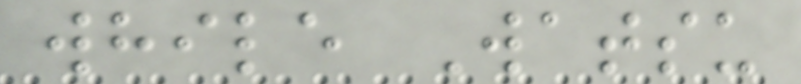while Watsu
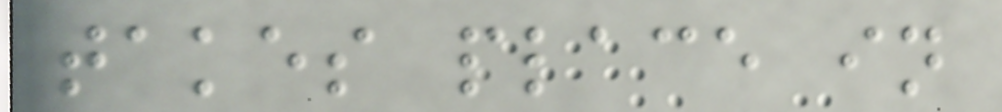takes place in
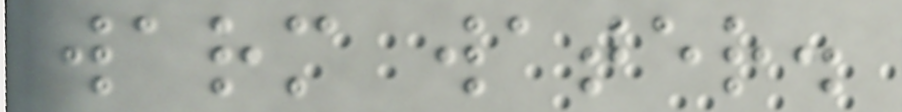warm water.
